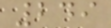249
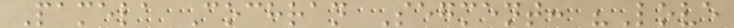Pamela Cochran Segment: "Love
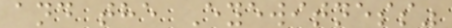and the Eyewitness"
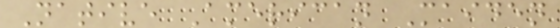Native American Maiden
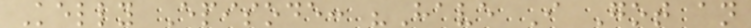Kelly Episode: "Have I Got an
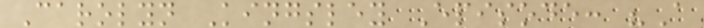Carolyn Kingsley Episode: "A
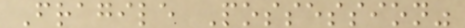Fragile Possession"
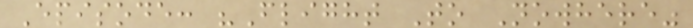Episode: "Flight To Nowhere"
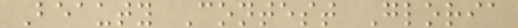Beauty Contest Gloria
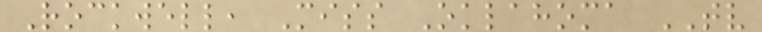Rockwell, Miss Oklahoma TV
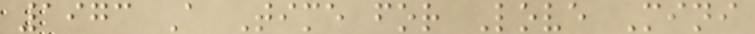1973 A Time for Love Mini
